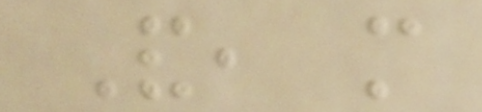And, more
